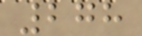278
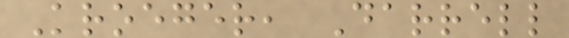Kroeger, Darrell
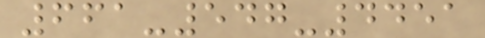661-547-4451
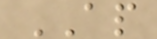AP
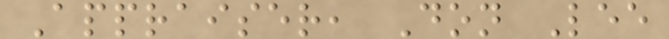Appraiser, Don Lee
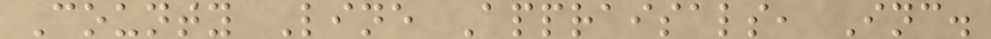County Line Appraisals, Inc.
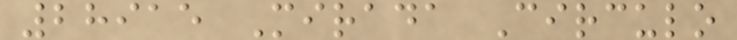28915 Mirada Circulo
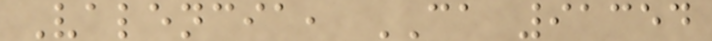Valencia, CA 91354
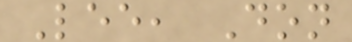Lee, Don
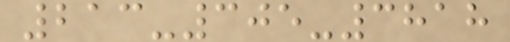213-305-3818
